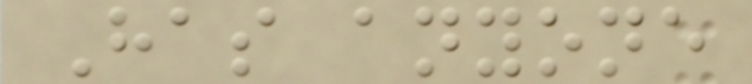Has anyone
